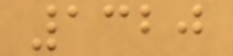1320
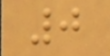0
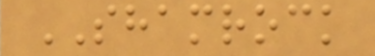SHAMROCK
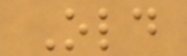Old
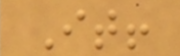It!
